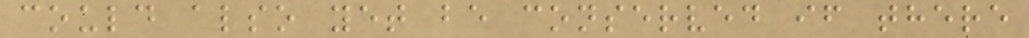could also yet be conserved if there
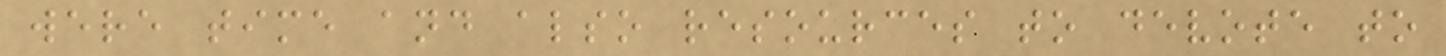were time and also resources to devote to
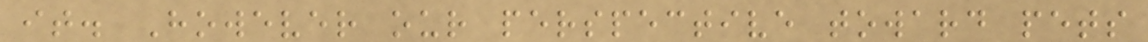it. However our perspective toward pets
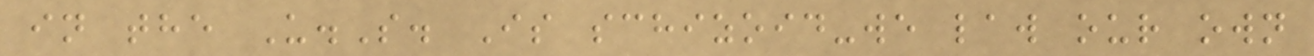in the U.S. Is schizoid-we law our own
